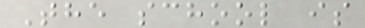The school is
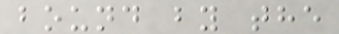bound by the
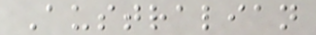Australian
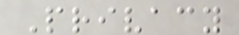Privacy
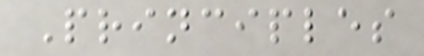Principles
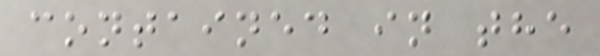contained in the
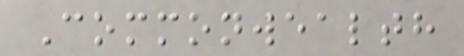Commonwealth
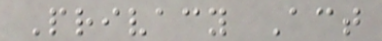Privacy Act
